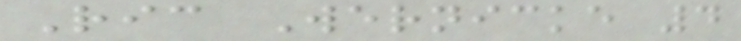Ric Wernicke 4
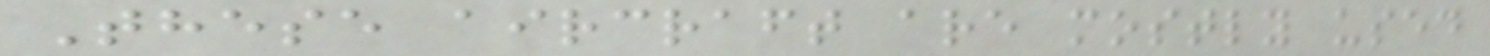These aircraft are mostly used
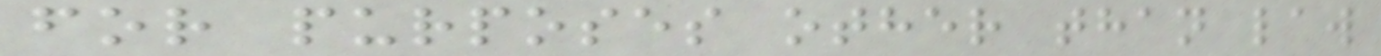for purposes other than law
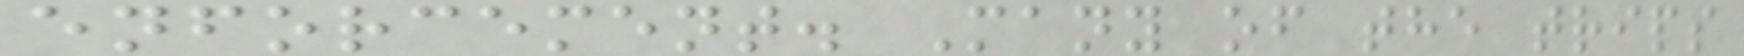enforcement. Many of the trips
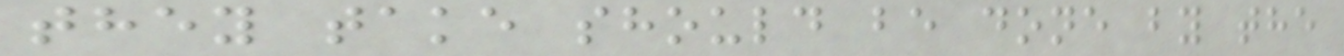they take should be done by the
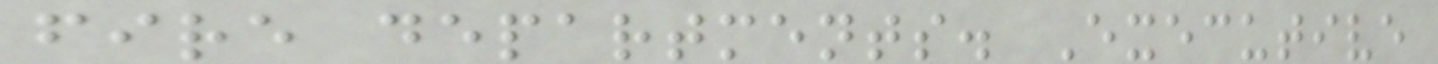fire departments. Executive
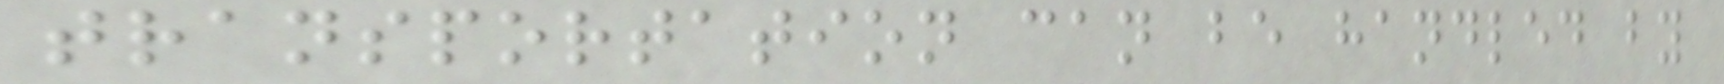transportation can be handled by
